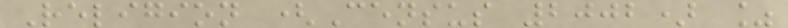Religion (Census 2002) %
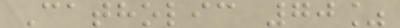Catholic 70%
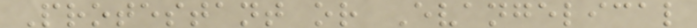Protestant or Evangelical
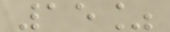15%
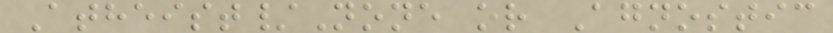Atheist/None or Agnostic
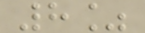8%
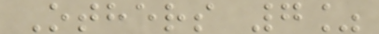Others 7%
